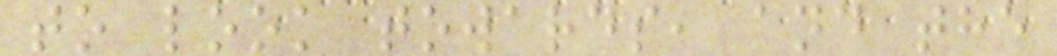to look towards, and the
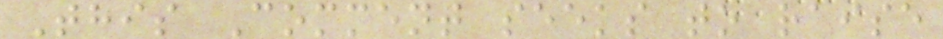This Comment seeks to raise
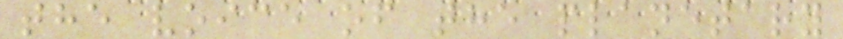the voice of the planetary
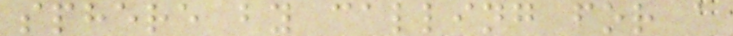sphere by calling for a
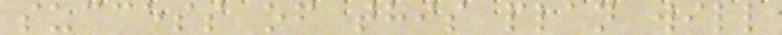success of this plan will
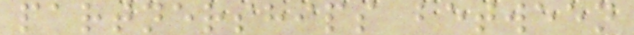partnerships between
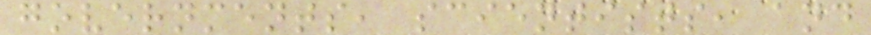governments, scientists, and
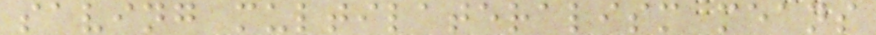saving multilateralism means
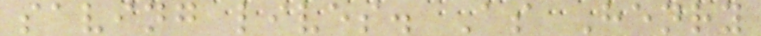saving lives. As Henry
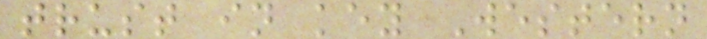trust in key Western
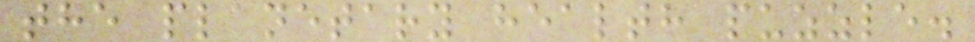the planetary health puzzle.
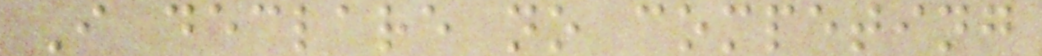I declare no competing
